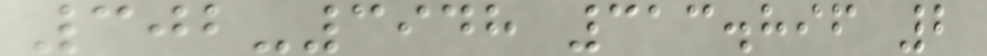302-3948 313.896 2
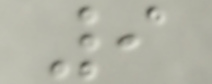9
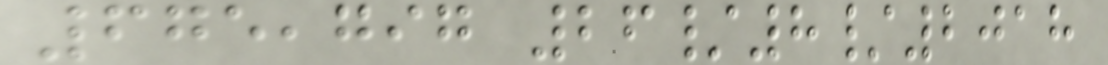675,797 26/8/2018
